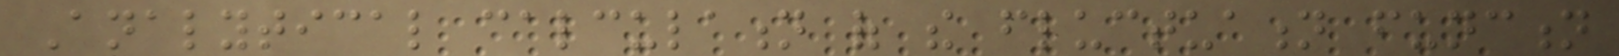Analytical calculation of the fluctuation function
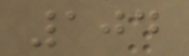104
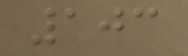103
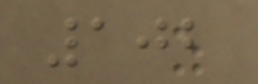102
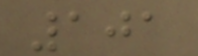101
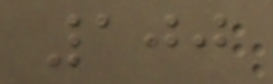100
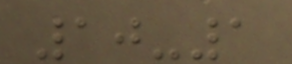10-1
